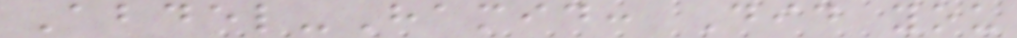Abdel-Hamid: Did you
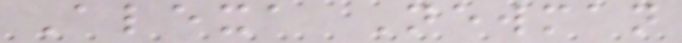Alexa Newman
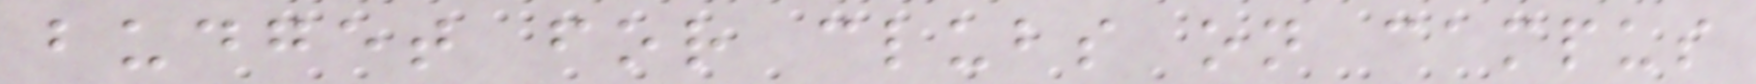budget for clubs on campus
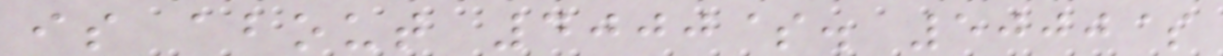is about 4000$. 5000$
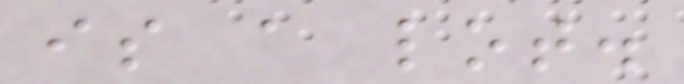is a lot.
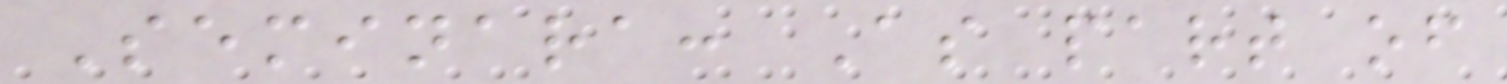Seminara: As part of
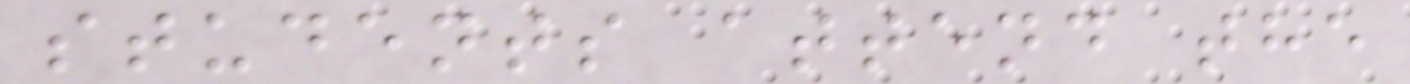students attend the
